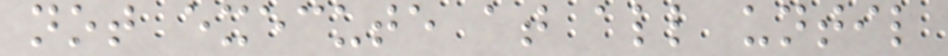not execute at all until
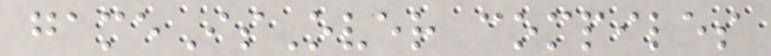gameIsOver compiles
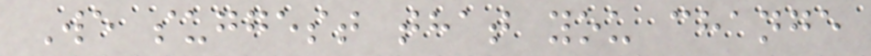We suggest that you change
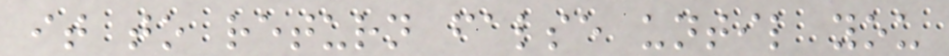it to return false until you
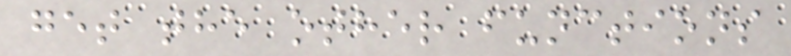get the other functions
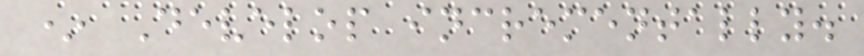* Develop incrementally.
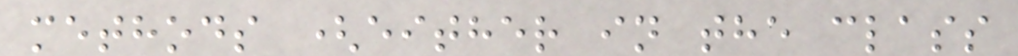methods (either in the class
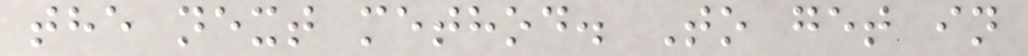the next method. To get in
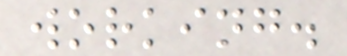working.
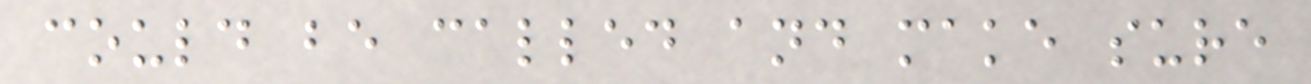could be called and make sure
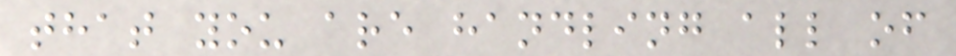that you are handling all of
